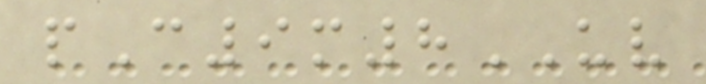pC9m8UV
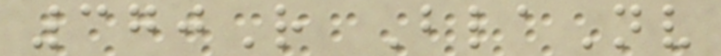370R BlaNv
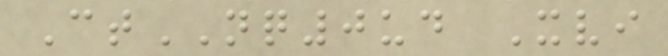CtNQ0ud Xvi
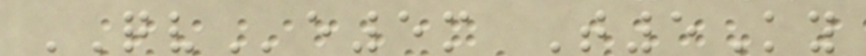QVe5m T5Ky
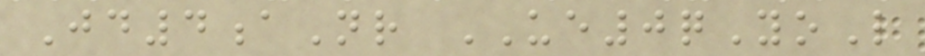Jd4aNr UE0qYoL
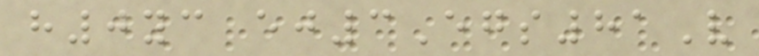h0yc ej3Egs81V
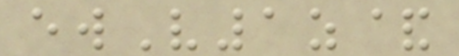ewV1z&
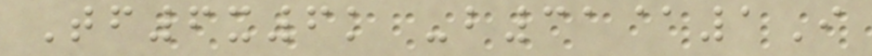Tf6x6k -b31@1I
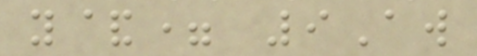y&= 9Aw
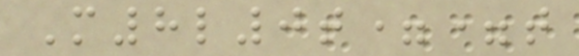M8l0t==t
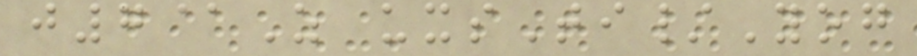j7@Z uxsTi/Yog
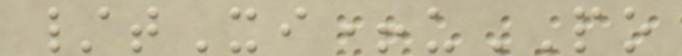/tXi+uPO
